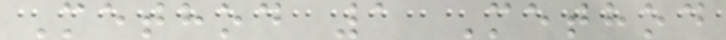Method 1 Method
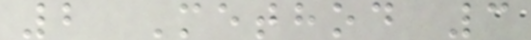2 Method 3
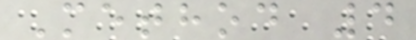Method 4
